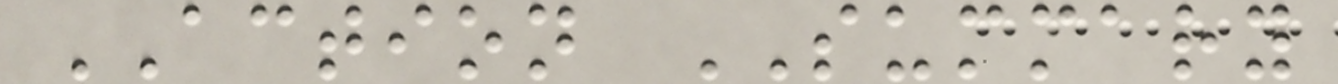ACTION SUMMARY
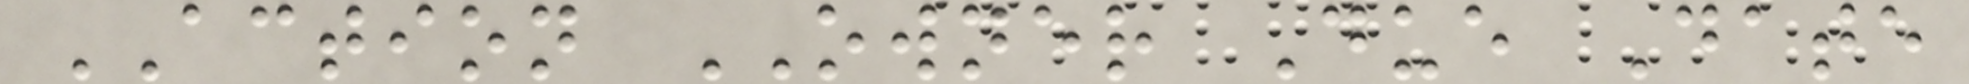ACTION OWNER Due Date
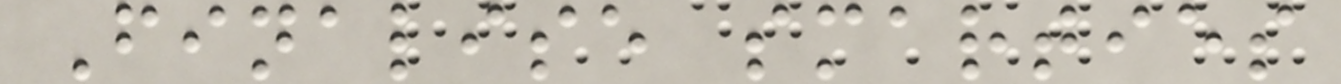Finalise smarties
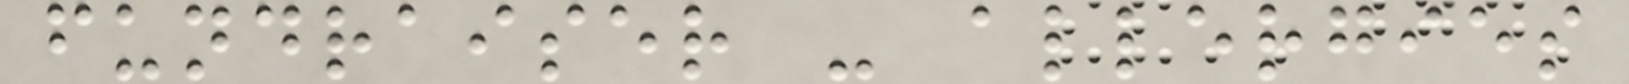fundraiser - allergies
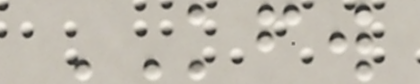KFW
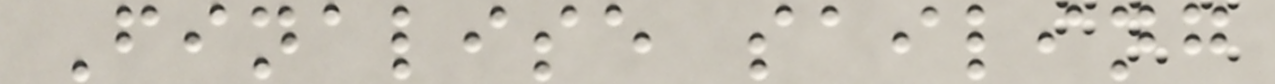Finalise sailing
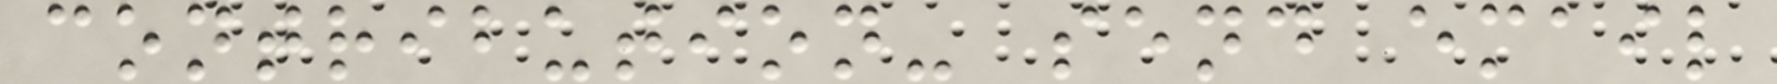contribution- send email
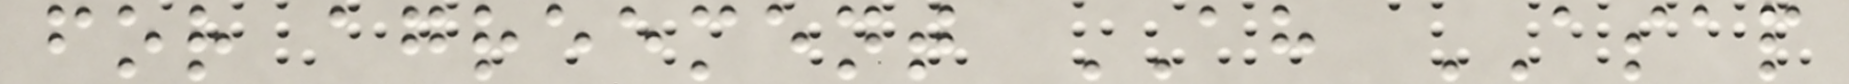for agreement AH ASAP
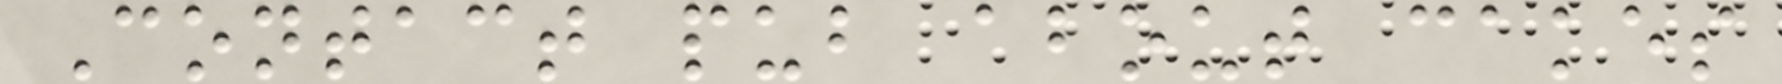Contact pub about cakes
